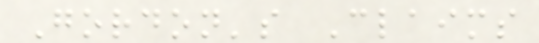Gordon's Claims
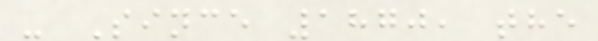- Since 1870, the
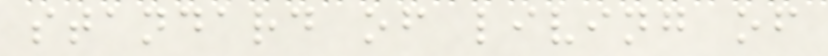standard of living of
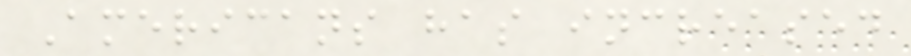Americans has increased
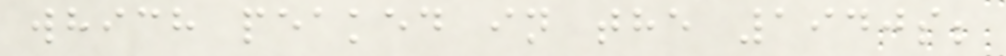which peaked in the 1940s;
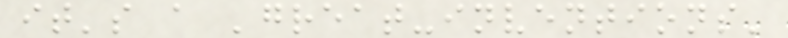it's a 'great-inventions'
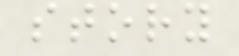story
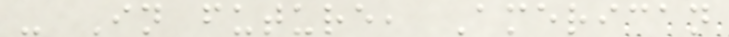- In future, American
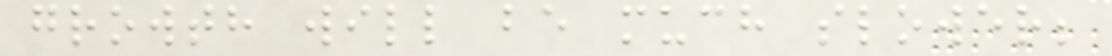growth will be much slower;
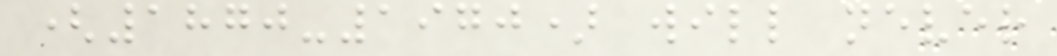(1870-1970) will never
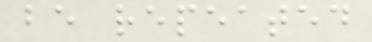be repeated
